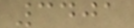3401
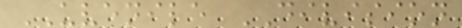UVENILE DIVISION
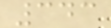343
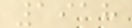1918
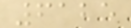6125
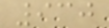930
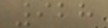928
